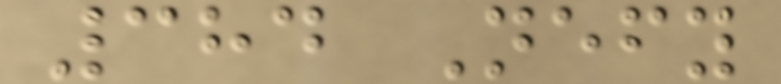384 Nefy
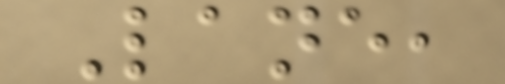Lane,
